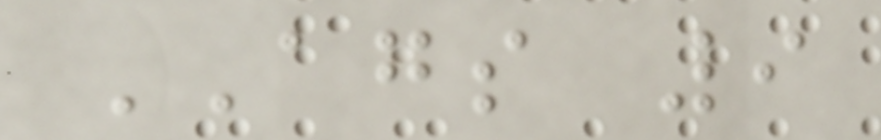AGS 9
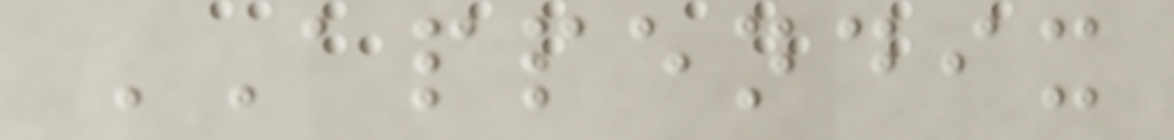APPENDIX
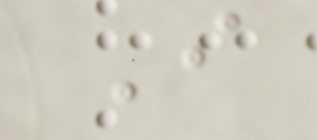I
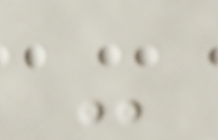-
